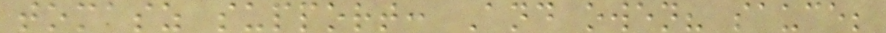tomasz support: And owen? sauce;
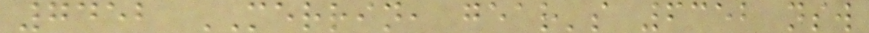7452 MERRIN, gear's 6352 nsw
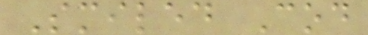Smiled Cod
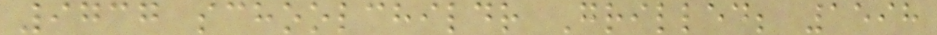9737 schoolchildr Grilled; 1598
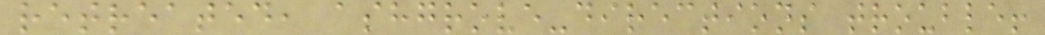retreated, ashgrove-directions trouble!
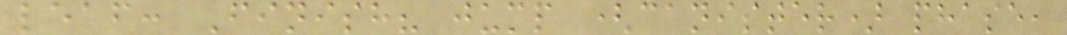leaf: Finish? jump (canister) phase,
